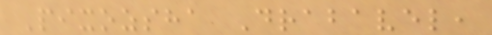Pixozsha Drabavel,
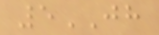5JH
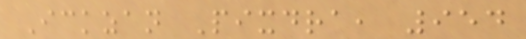Ickzan Pixdra, 954
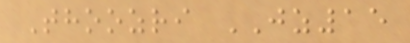Thoozri JZ15
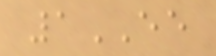1EE
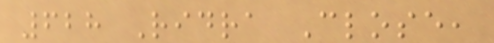628 Ridra Close,
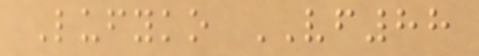Lufyko VF88
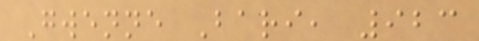Gwenne Bari, 923
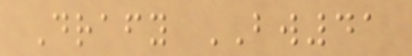Drafy BW41
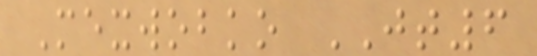Mexwobko JT6
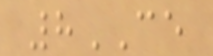8CE
